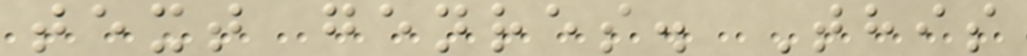text genres. This
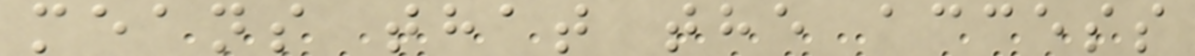means that the access
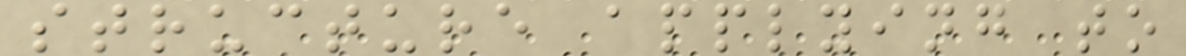structure applying to
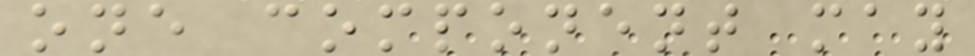one component may
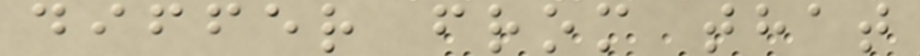differ from that
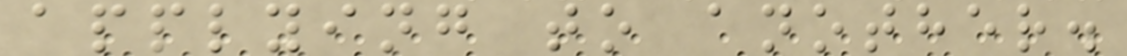applying to another.
